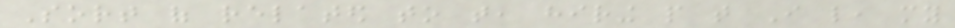Sort of related to that, hiring people that I like, my
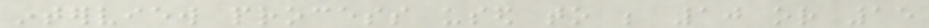interview process used to be 10 or 15
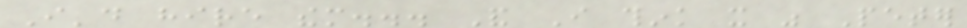I'd hire them... And I think it was Peter
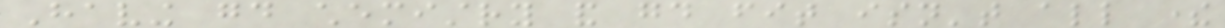Having good chemistry and good fit isn't all there
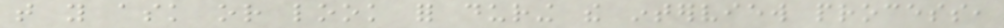that you ask or look for during the interview process,
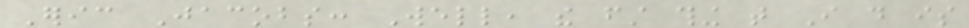Eric Jacobs: Well, the first thing that I do is
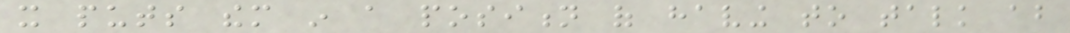it puts them in a position of having to talk about
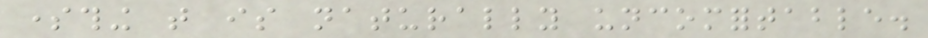something that is naturally uncomfortable.
